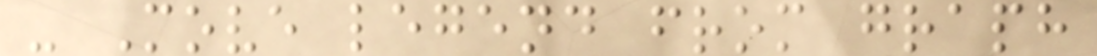- Move legend from graph
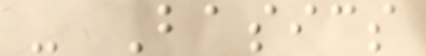- Basics
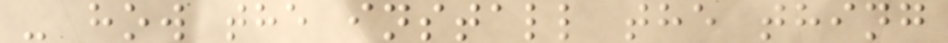- how the install the thing
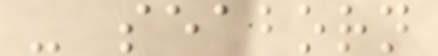- seaborn
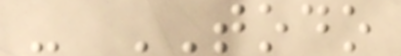- TODO
